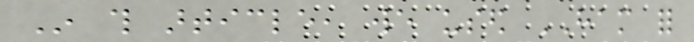In this article, we used HAM for
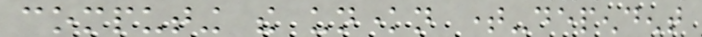computing the unknown time-dependent
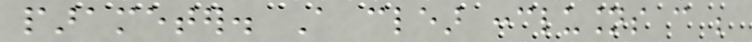parameter. A clear conclusions can be
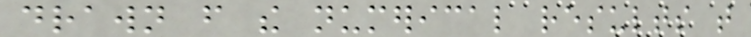drawn from the numerical results that
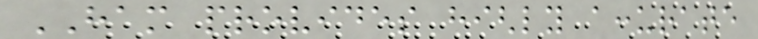HAM provides highly accurate
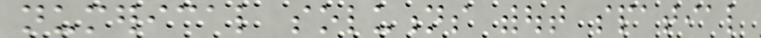numerical solutions without spatial
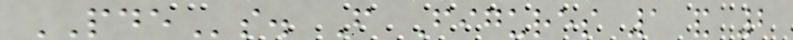PDEs. From Figures 1 and 2
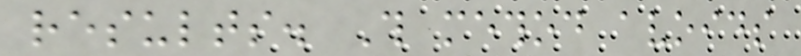results. This method avoids
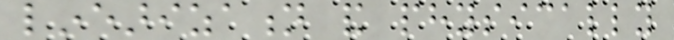linearization and physically
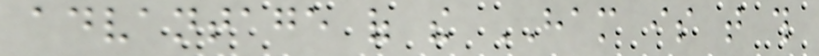advantage of the HAM is that this
